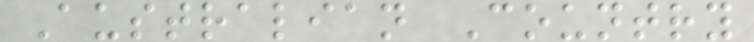Australian Country
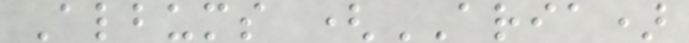Albums (ARIA)
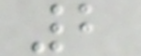2
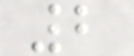2
